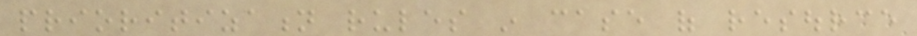prioritization rules in case of resource
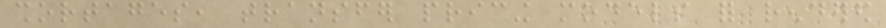shortages, transfer pricing models for rendered
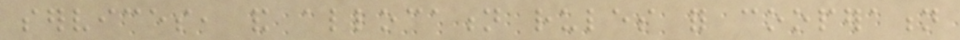services, and allocation rules for cooperation
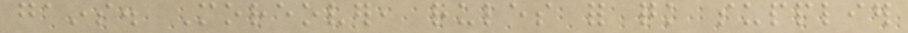gains. Moreover, rules for quick supplier
